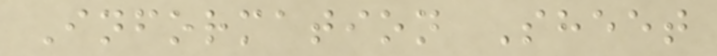Information Sheet
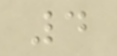4
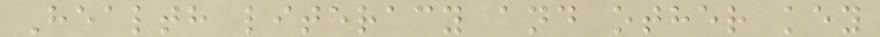Health literacy and other key
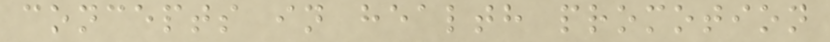concepts in health promotion
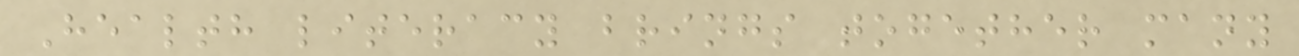Health literacy brings together many
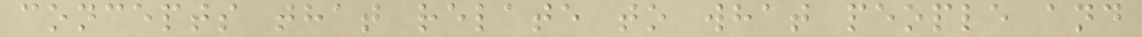concepts that relate to what people and
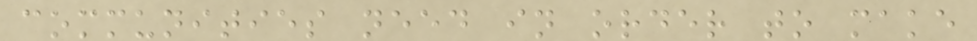communities need in order to make
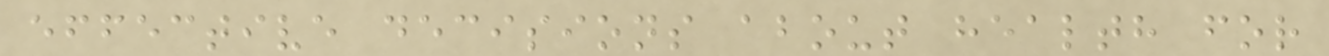effective decisions about health for
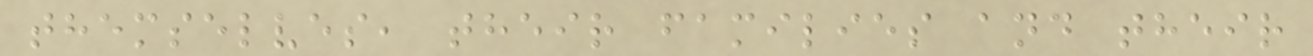themselves, their families and their
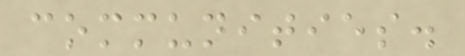communities.
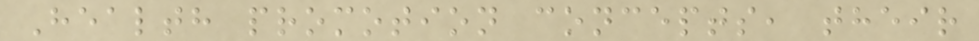Health promotion concepts, their
